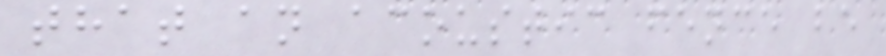that an acoustic fence be
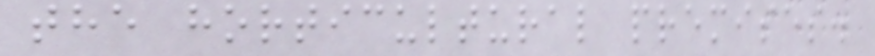the horticultural premises.
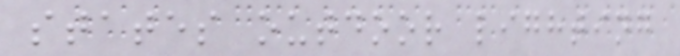states outdoor lighting
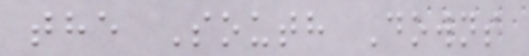the South Downs
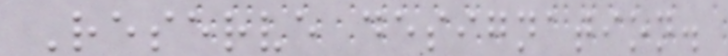Reserve designation.
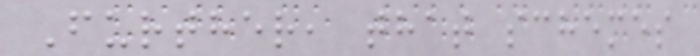Further, that schemes
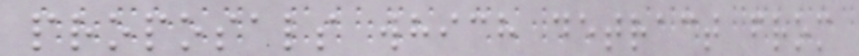proposals which detract from
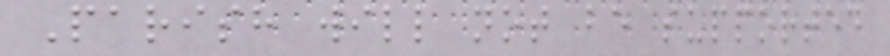Parish will not be supported
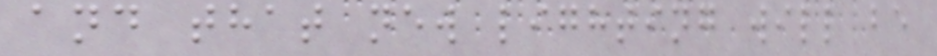and that new lighting will be
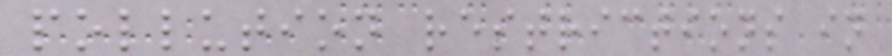pollution restrictions in
